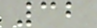32
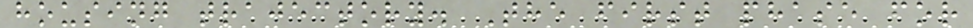housing trajectory. The first phase for
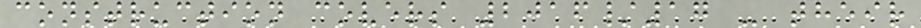construction covers 2016/17 - their
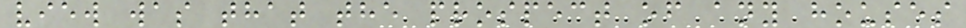view was that the prospect of any houses
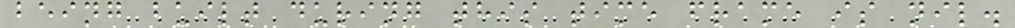being built during this time frame is nil.
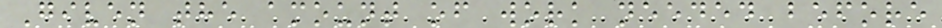Given the amount of work needed before
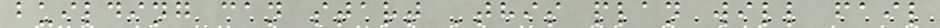building can start 'this plan will fail
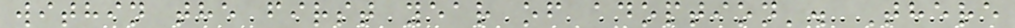within the first year of adoption'. There
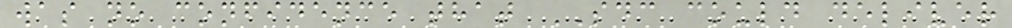was no confidence that SDC could deliver
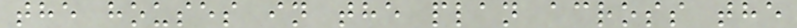the houses in the plan across the
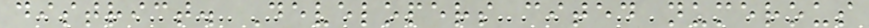district. Developers cited numerous
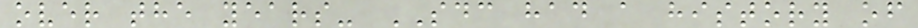over the years- SDC had a history of
